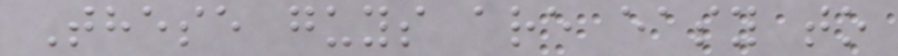These guys are easy to
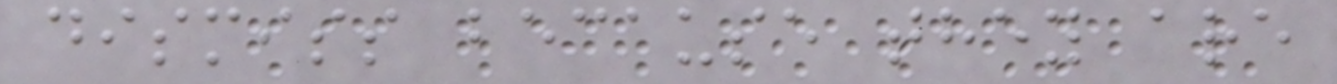dismiss because they are
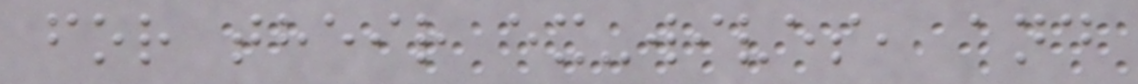for their ex-wives, and
